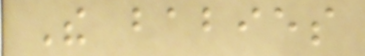The babies
